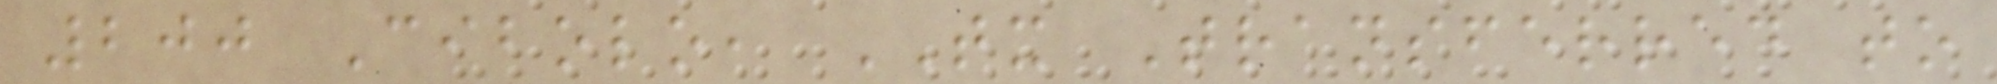200 Cibolo, TX Transferred to
